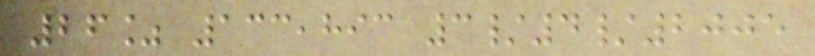26% 133,893 3/4/2005
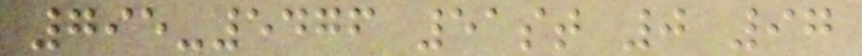795-5476 51st 0 97
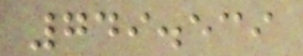749.539
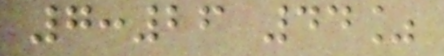7:26 44%
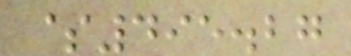$495.27
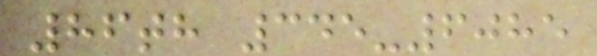86th 345-6085
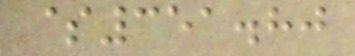$351.80
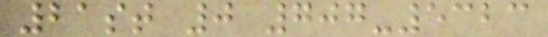21st 0 707-5323
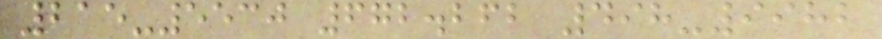215-5530 672.262 498-9982
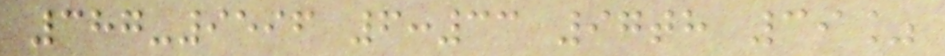387-9596 6:33 97th 39%
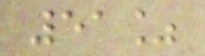51%
